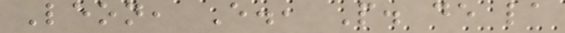Leon, E., P. de la
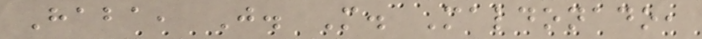Haba, J. M. Maldonado,
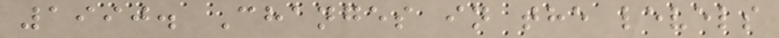1990. Changes in the levels
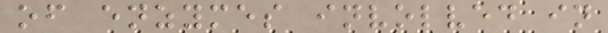of enzymes involved in
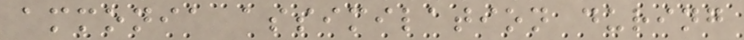ammonia assimilation during
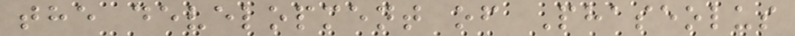the development of Phaseolus
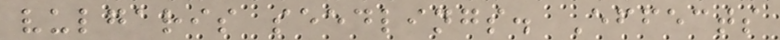vulgaris seedlings. Effects
